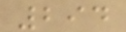294
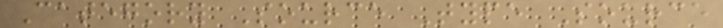Category Source Type Source
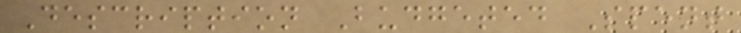Description Budgeted Spent
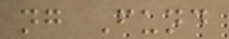ng Fund
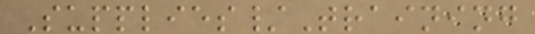Supplies/Training
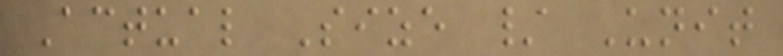Actual Size / Unit
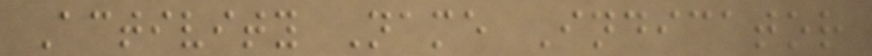Activity Name Indicator
